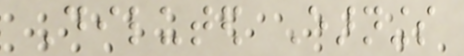Diluted Earnings
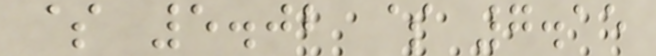$ 5.02 $ 7.15
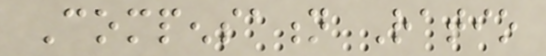Compensation Ratio
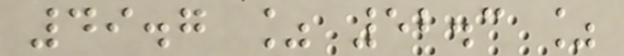49.7 % 52.3 %
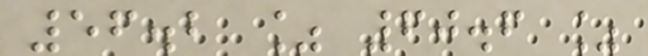56.2 % 60.6 %
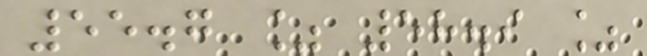55.7 % 58.9 %
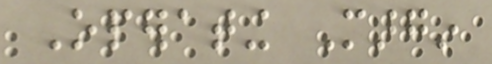Operating Margin
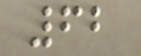62
